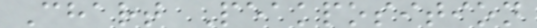Chart Peakposition
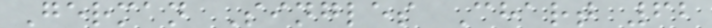German Singles Chart 62
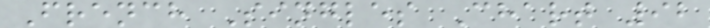French Singles Chart 92
